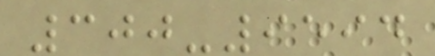300-9594
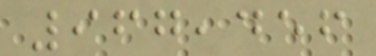967,456
